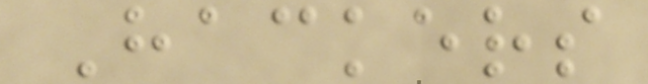Hackers
